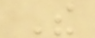The
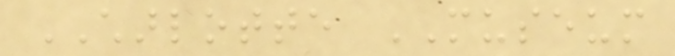CHARLOTTE MUSEUM
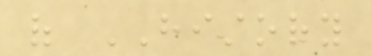of HISTORY
